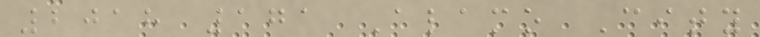2018 171 Alamo City
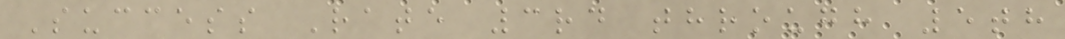Success Rate 3rd through 5th
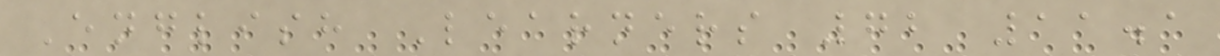English Learners 72 11.1
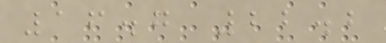16.7 22.2
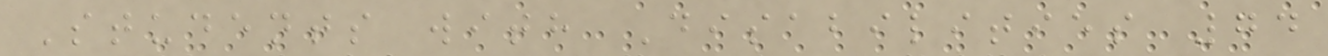Students with Disabilities 74
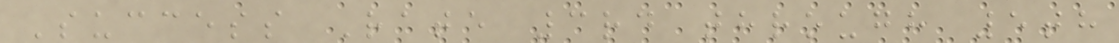Success Rate 3rd through 5th
